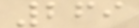269
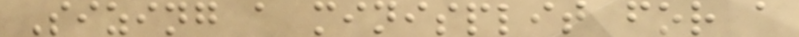Sizing a minisplit for a
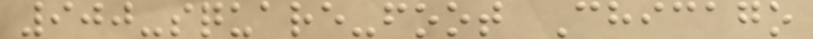900-square-foot Chicago
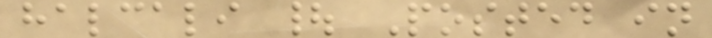halcali | Posted in
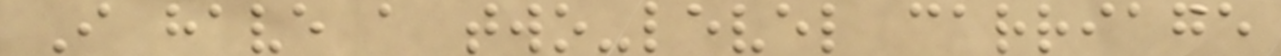I have a two-level carriage
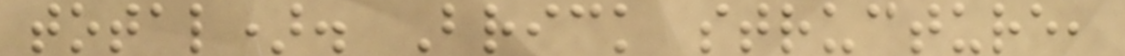total). Brick structure,
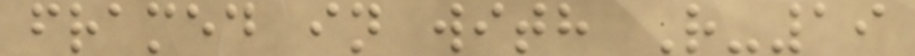framed in with R-19
